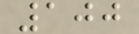100
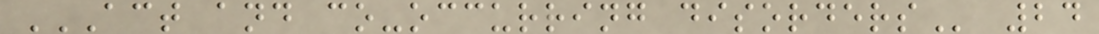ACT AND CO-OCCURRING DISORDERS 24
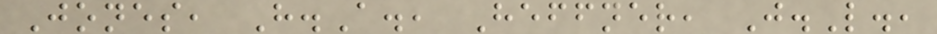Jones, H.A., Heffner, J.L.,
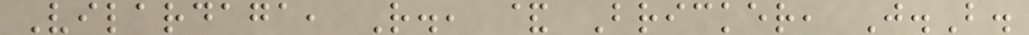Vilardaga, R., & Bricker, J.B.
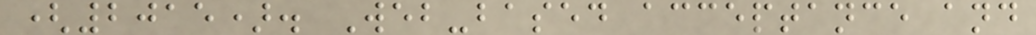(2015). Web-based acceptance and
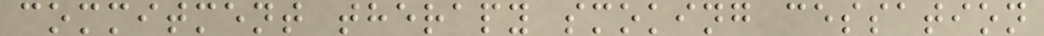commitment therapy smoking cessation
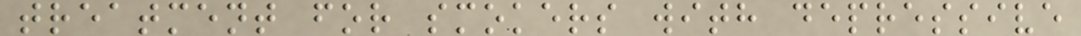treatment for smokers with depressive
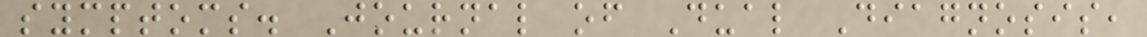symptoms. Journal of Dual Diagnosis,
